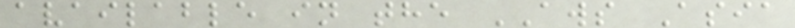available in the AWS Asia
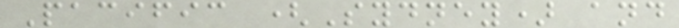Pacific (Sydney) and
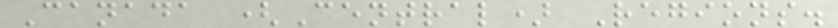Canada (Central) Regions.
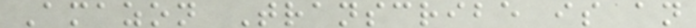Amazon Transcribe is an
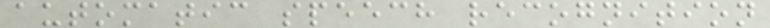automatic speech recognition
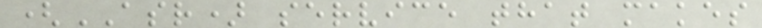(ASR) service that makes
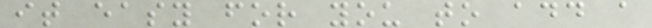it easy for you to add a
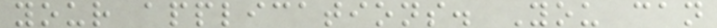your applications. You can
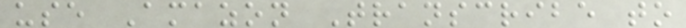use Amazon Transcribe to
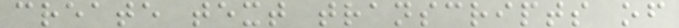create text transcripts of
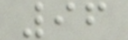96
